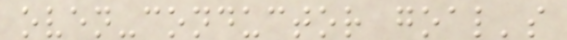oven-conductor goal's
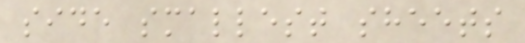side smallest sheets
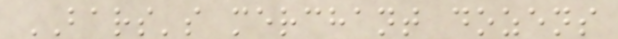BARS's merchant dozens
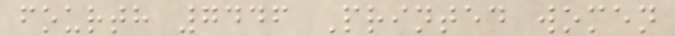fourth 7446 Printed women
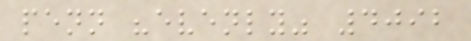penn "evenly" 4092
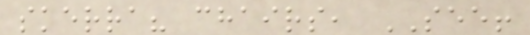skerra? chairs, SEE!
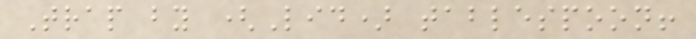Trap by (Lid) tablespoon!
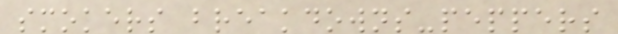smokers breakdowns-peppers
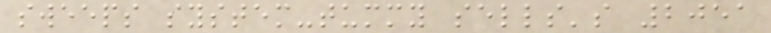sweeps system-tummy sells's 2051
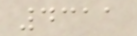4311
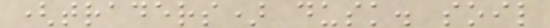(traders) dusk. soil
